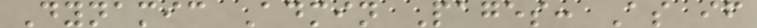Dynamic Admin Pages: As if
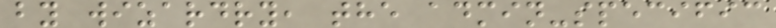by wizardry, the admin-specific
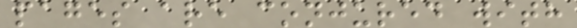pages are conjured with
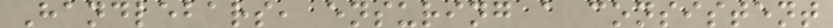Handlebars, ensuring a consistent
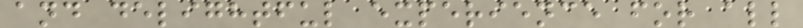and delightful experience for all
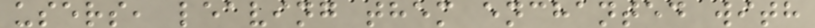users, leaving them enchanted with
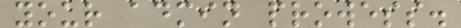your admin prowess.
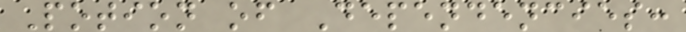Potion of Dependencies:
